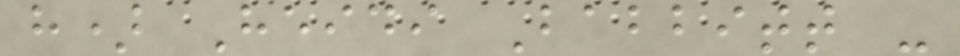h) Heidi Babbitt -
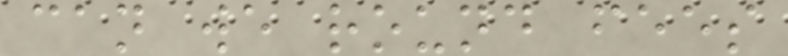can we round fees
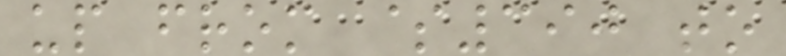up from $390 to
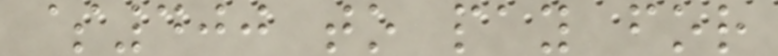$400 to pay for
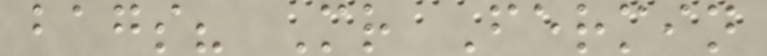bags? Mr Fermin
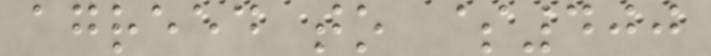agreed to $400
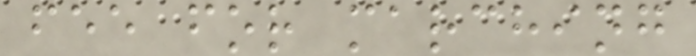fee for marching
